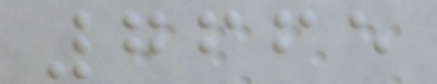7665
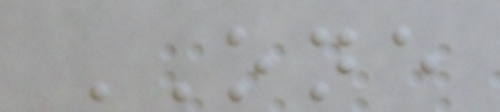ONE
